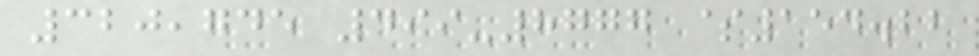320,745 499-8777 $154.22
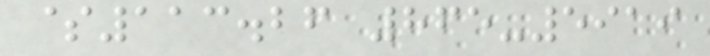$113.26 865-5919
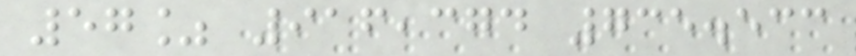57% 916,374 735.533
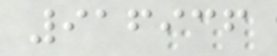916936
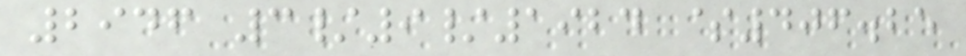2946 3/9/1924 $406.25
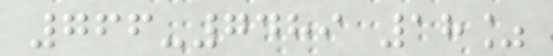766-7489 18%
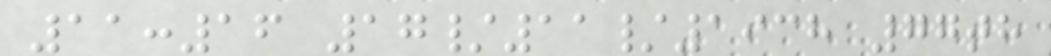11:16 17/11/1938 77th
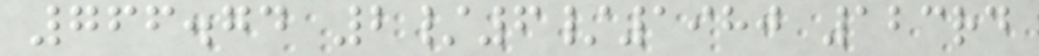766.74 2/6/1980 123rd
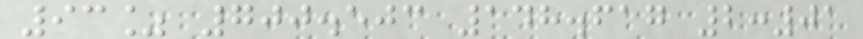93% 700.503 148.617 2:01
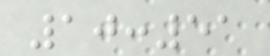10:51
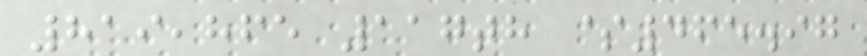819,865 117th $465.97
